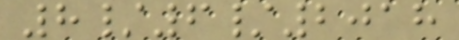8/6/2018
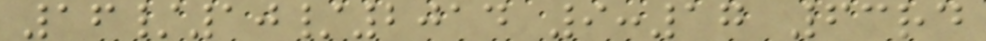16/10/2014 9:17 63rd
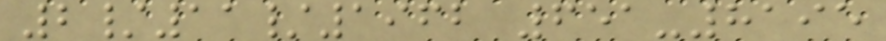2/11/1962 651-8195
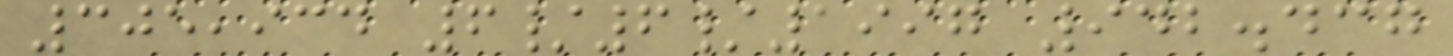305,934 6/6/1997 942.437
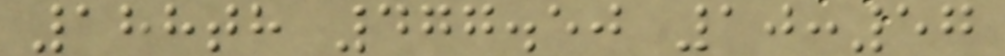188th 477.50 10:57
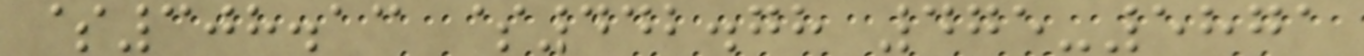$308.13 $442.78 475-5871
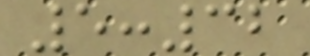5:32
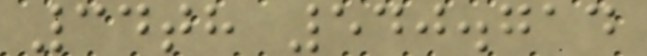34th 540.714
